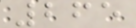265
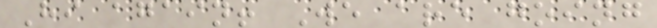Hi again! We are going
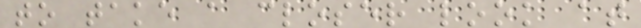to take a closer look at
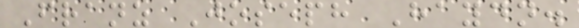Franz Joseph Haydn.
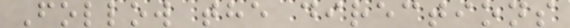Follow the directions
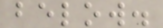below.
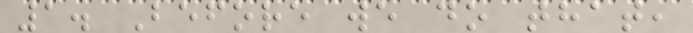1. Before we do that,
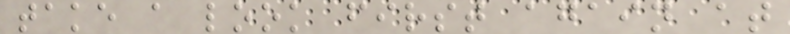take a look first again at
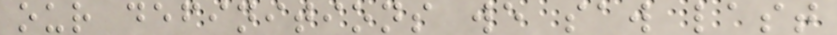our definitions we saw last
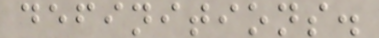definitions.
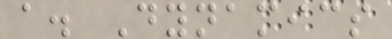a. Dynamics
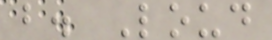b. Loud
